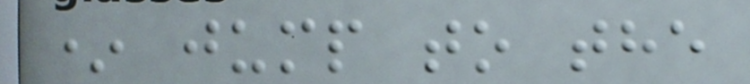* jump to the
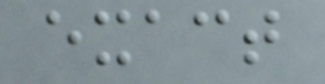exact
